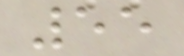55
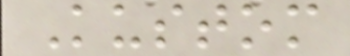Kustom
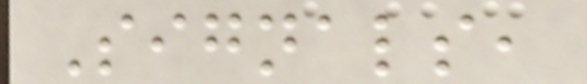Signals,
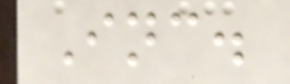Inc.
